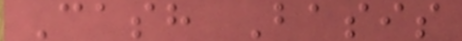Cash Basis
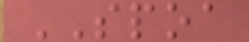SPOA
